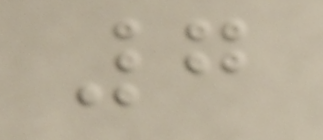7
